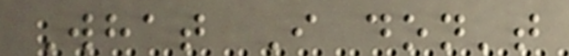What I don't
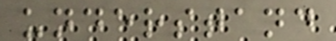understand
